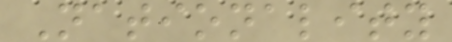Nationality
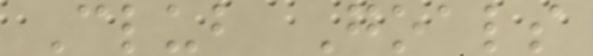Club Goals
